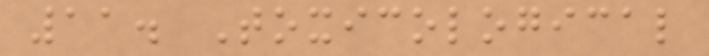11. Toxicological
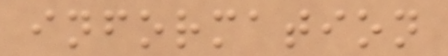information
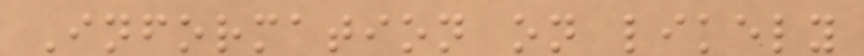Information on likely
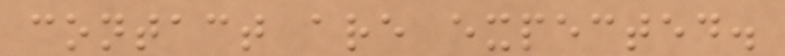contact are expected.
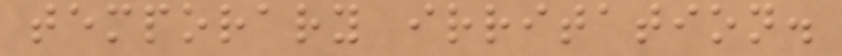temporary irritation.
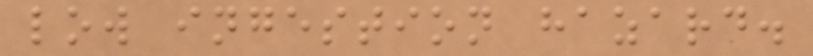low ingestion hazard.
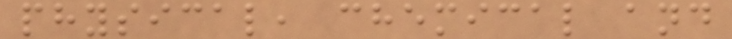physical, chemical and
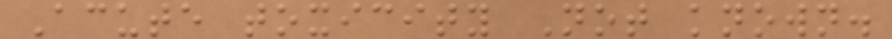Acute toxicity Not known.
